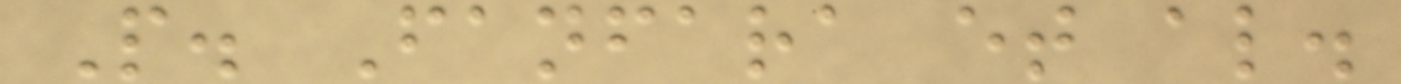P. Fanfara et al.
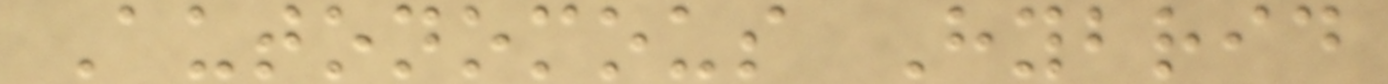Autonomous Hybrid
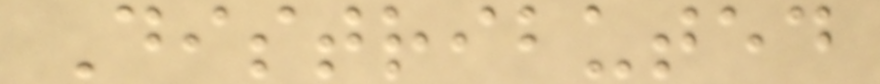Distributed
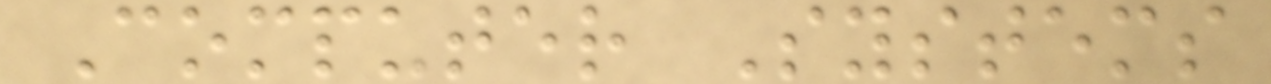Computer Systems
